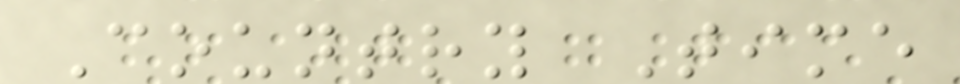Country Time
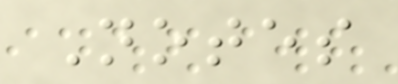Notes
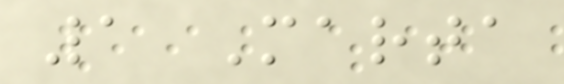1 Marta
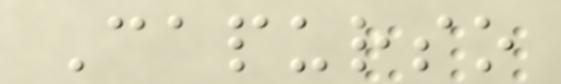Capurso
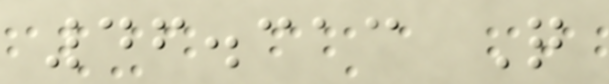46.313 Q
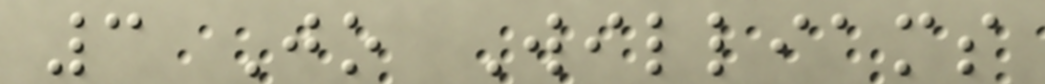3 Jo Williams
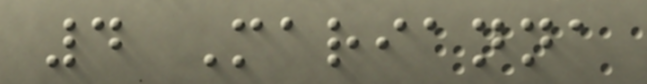4 Marianna
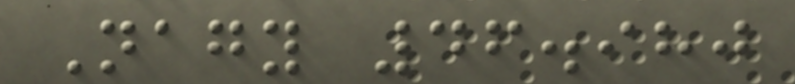Nagy 46.980
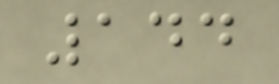144
